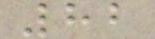82
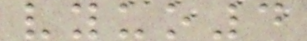vyuo4
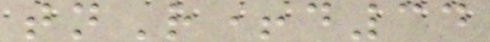tnR+d34
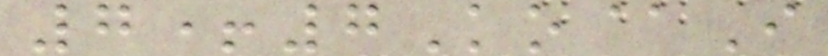7+7Ko@I
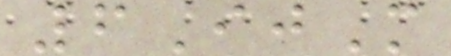6IjM
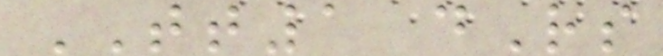TT1 dRs
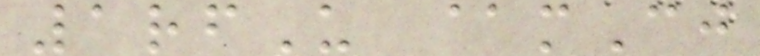1rfU @mCj
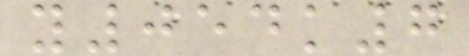y054k7
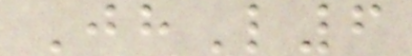JhL6
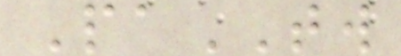PaTW
